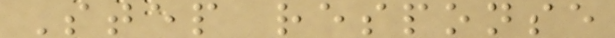Step response
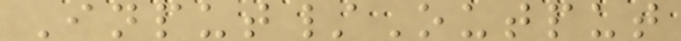Input/Output
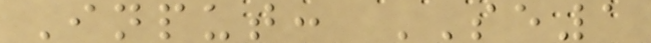Input: SE1
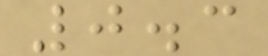0.3
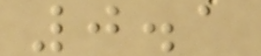0.1
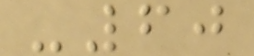-60
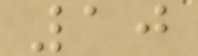10
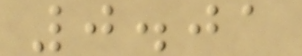0.01
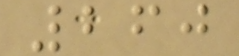260
